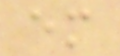em
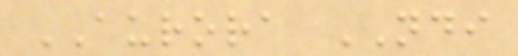AURORA NDI
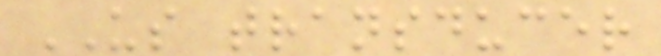US transducer
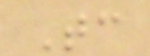Tc
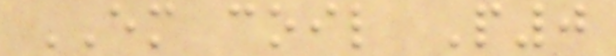EM coil P0
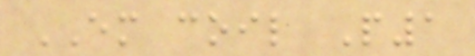EM coil P1
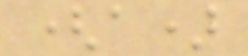(a)
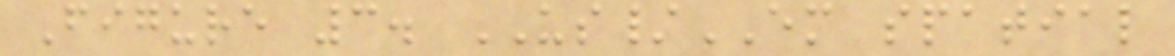Figure 3. US/EM spatial
